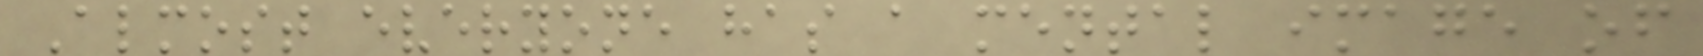Almost everyone has a mental image of
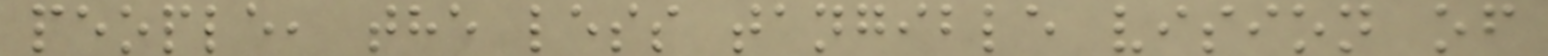people, the less tangible vision of
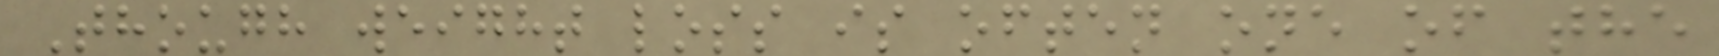Though weight loss is often one of the
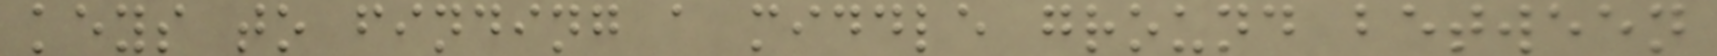keys to finding a middle ground between
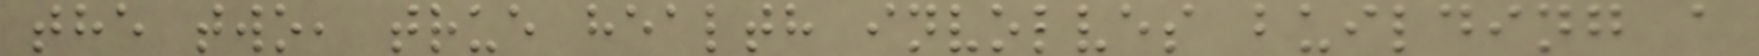the two, true health involves building a
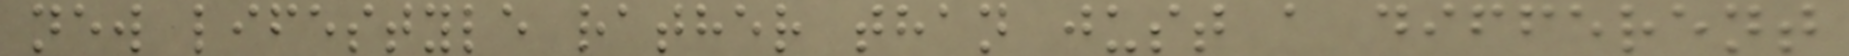new lifestyle rather than just a different
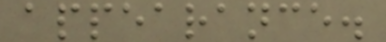appearance.
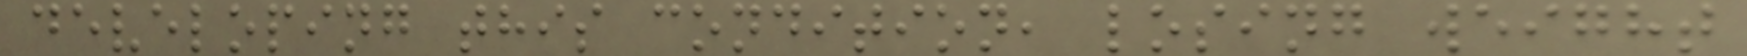developing this condition, losing weight
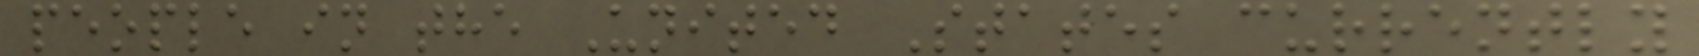people in the United States currently
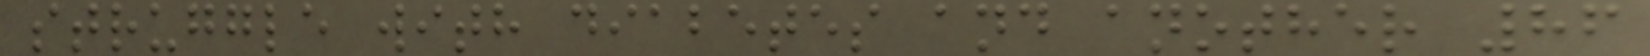struggle with diabetes and another 86
